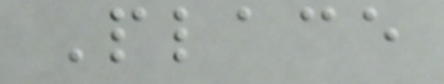Place
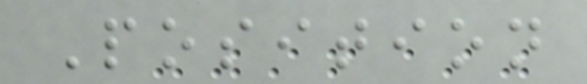Position
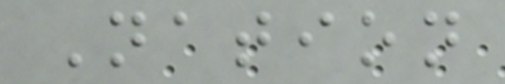Nation
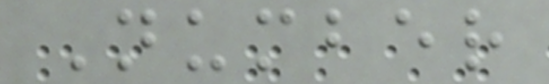Number
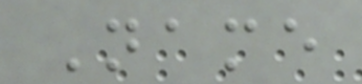Name
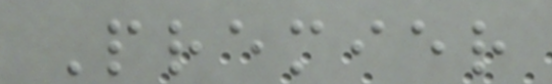Premier
